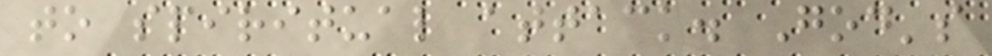to spiritual attack. God's
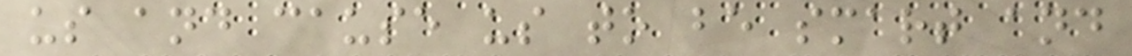us and cause us to be smart and
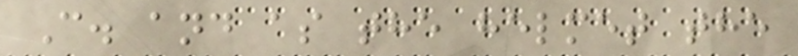C. and as the helmet the
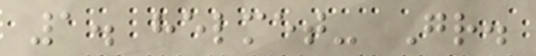1. helmet- Gr.
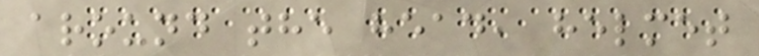around the head, helmet
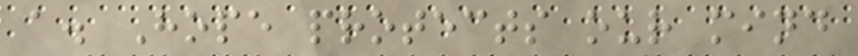a. Hope protects our mind
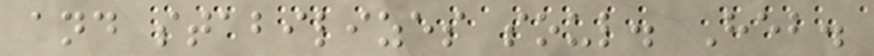and stabilizes soul. Heb.
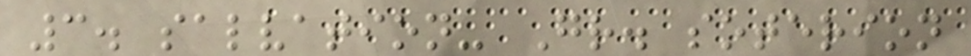3. salvation- Gr. soterion
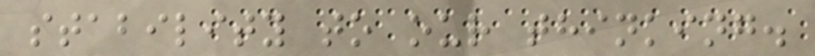stability to our thinking.
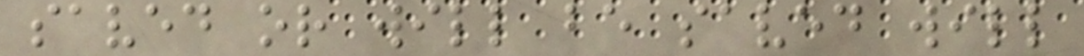saved or will be saved will
